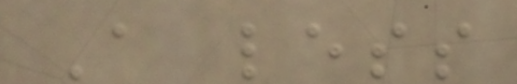A less
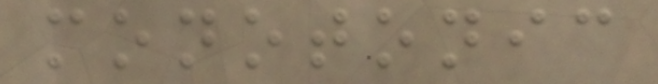monotonic
